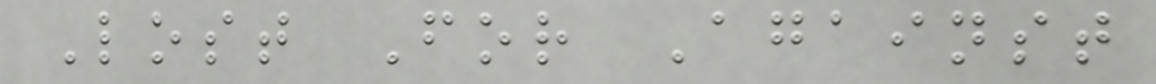Lost For Against
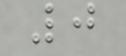0
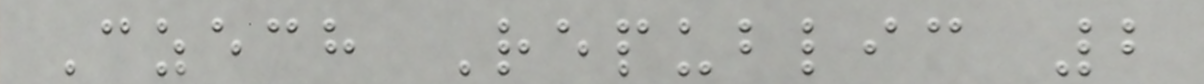Czech Republic 2
